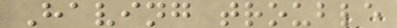Having trouble
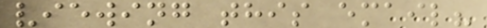viewing this email?
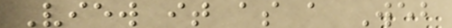View it as a Web
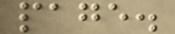page.
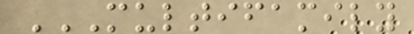MULTIFAMILY
